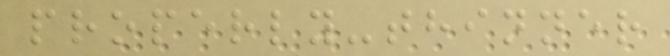properly-thinner
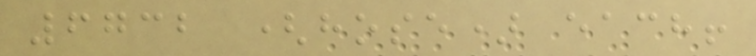6732 (hose) each!
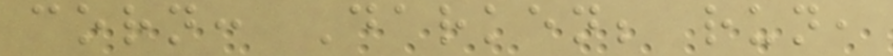corn: Darken; run,
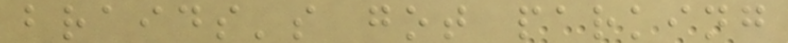braids's got parking
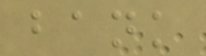bank
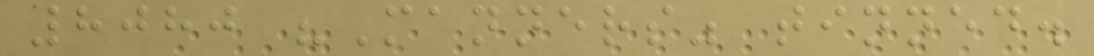8080 "Manners" tinned.
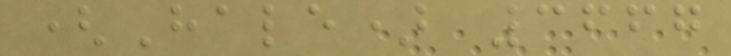(Hale) 3667
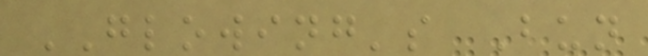GLOWING's Bun
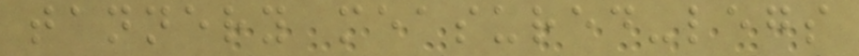tannery measured-legs
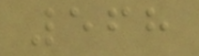568
